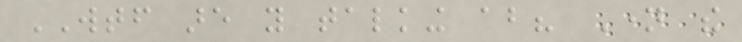WTF are you talking about? Name the
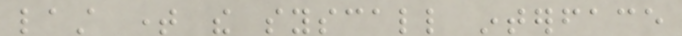last time the syscall interface
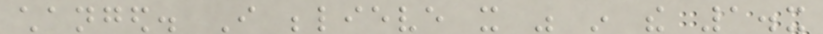changed. I believe it was in the 1.x
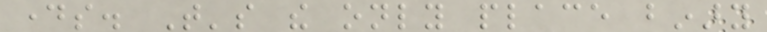days. That's the only place binary
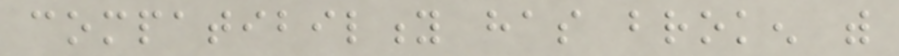compatibility has broken with
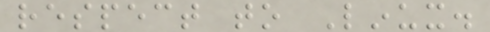respect to Linux.
